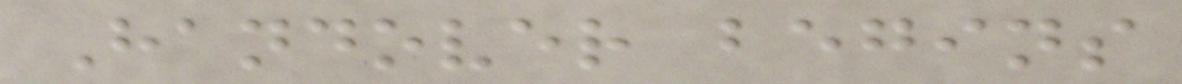Handover begins
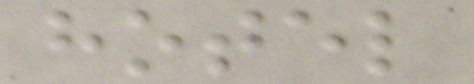hotel
